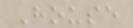House
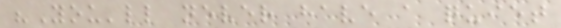"You'll never have a quiet
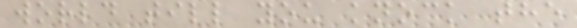world till you knock the
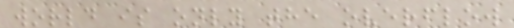world is only the overflow
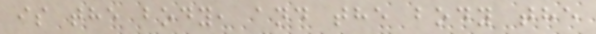is the body, and the body the
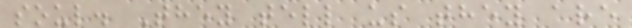soul. They tell us they are
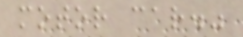motor car."
